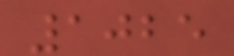1025
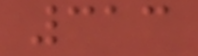313
